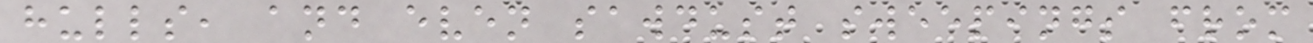hulls, and even sawdust sweepings from
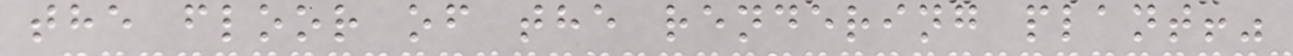the floor of the rendering plant!"
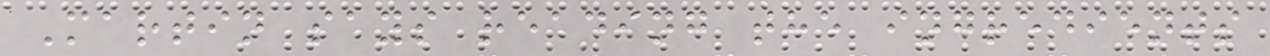Martin says reading the ingredients
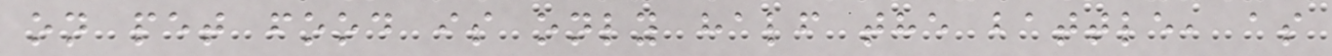on pet food is only half the battle, as
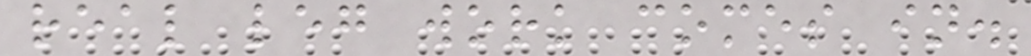real leg work comes in.
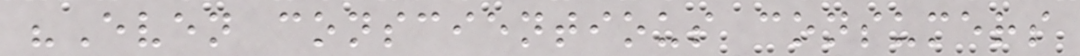"Even conscientious consumers
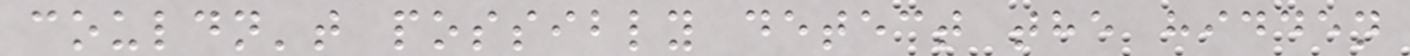couldn't possibly detect the hidden
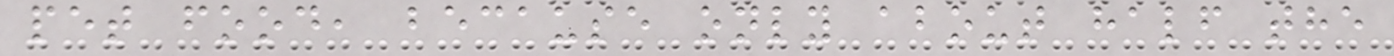pet food, because only about half the
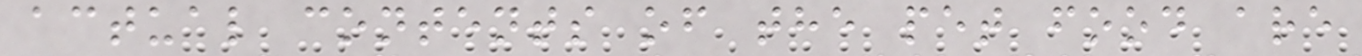actual contents of the pet food are
